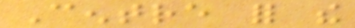Centre for the
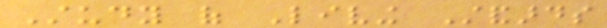Study of Living Standards
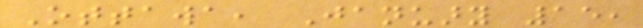Ottawa, January 15,
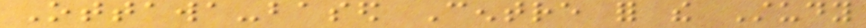Ottawa-based Centre for the Study
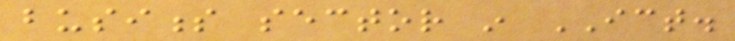business sector in ICT.
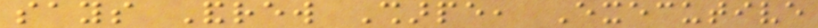says Andrew Sharpe, Executive
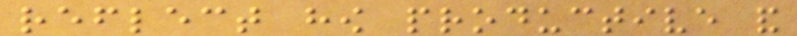reflect how productive and
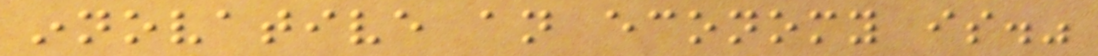innovative an economy is."
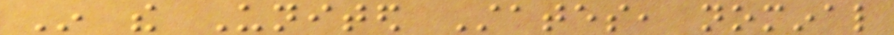In the United States, nominal
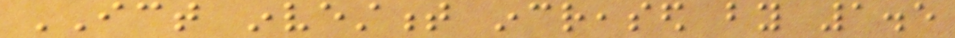ICT investment increased by 1.5
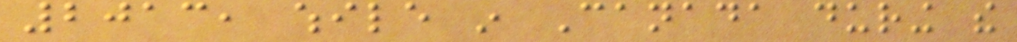2013, while in Canada during the
